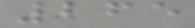265
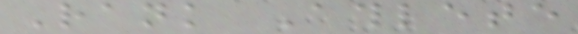Rank Athlete
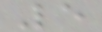5
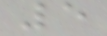5
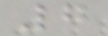7
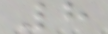8
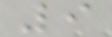9
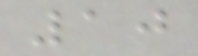10
